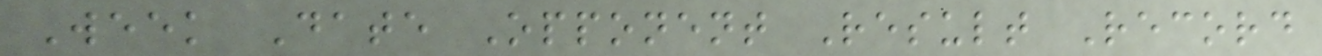Week Date Opponent Result Record
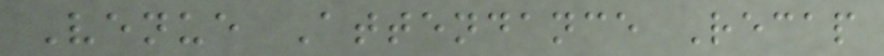Venue Attendance Recap
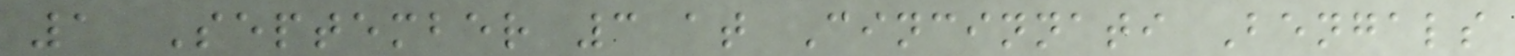1 September 3 at Cincinnati Bengals
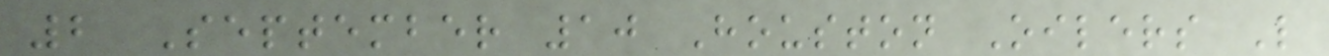2 September 10 Houston Oilers L
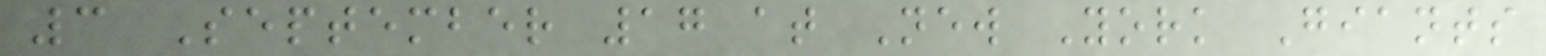3 September 17 at New York Giants
